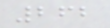262
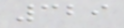329
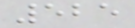525
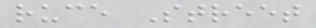ruce Street
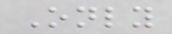Only
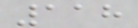118
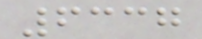6337
